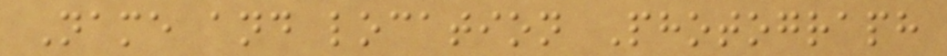Name and location Photograph
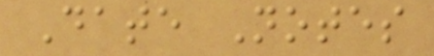Date Notes
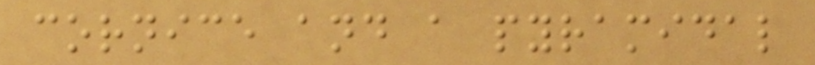cornice and a pyramidal
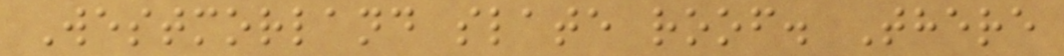Westmorland slate roof. There
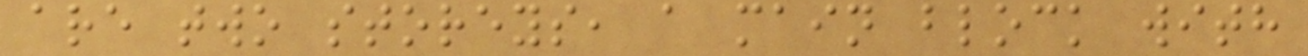are two storeys, a main block with
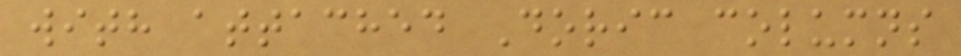with attached Doric columns
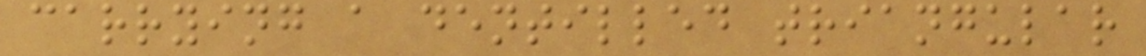carrying a dentilled triangular
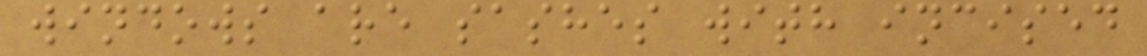windows are sashes with incised
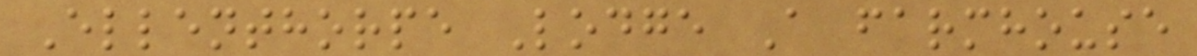Ellenthorpe Lodge A farmhouse
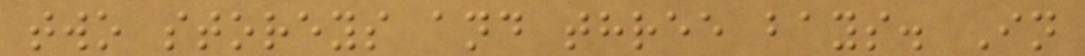two storeys and three bays. In
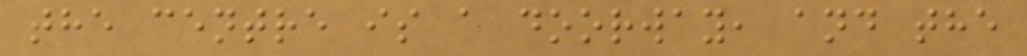the centre is a doorway, and the
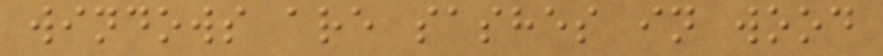windows are sashes in wood
